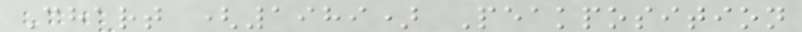Chart (1989) Peakposition
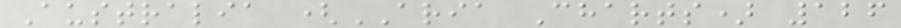Australia (ARIA Charts) 126
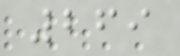269
